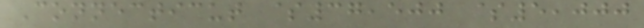Connecticut $37,500 $5,000
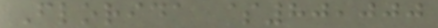Florida $80,000
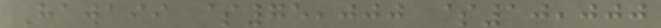Hawaii $75,000 $10,000
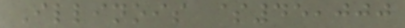Illinois $45,000
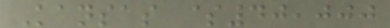Kansas $40,000
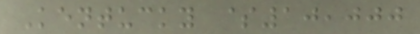Kentucky $10,000
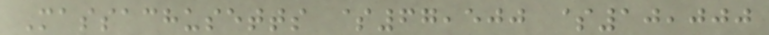Massachusetts $67,500 $10,000
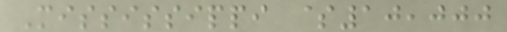Mississippi $10,000
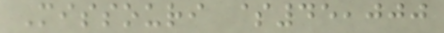Missouri $45,000
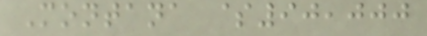Montana $90,000
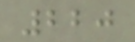220
